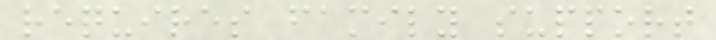requires family support
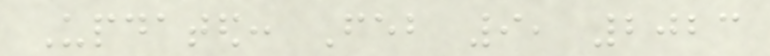Updated: Feb 9, 2023
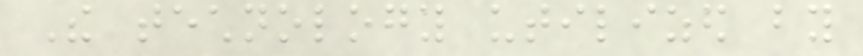The technology utilized by
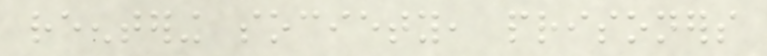reentering society, prisoners
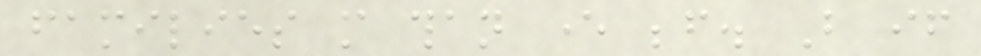families more than ever before. But if
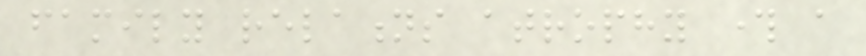family relations atrophy through a
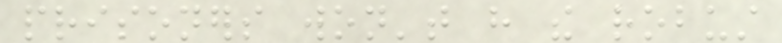prisoners won't have the robust
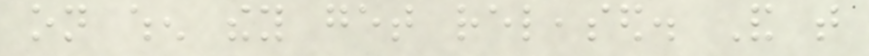on when they get released. And that
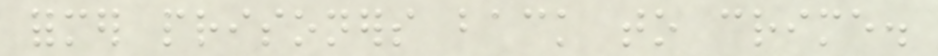former prisoners back to crime.
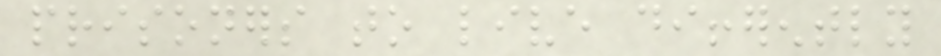prisoners to live differently
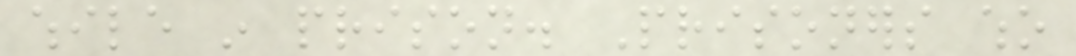while in prison. Prisoners who
